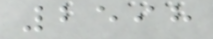2598
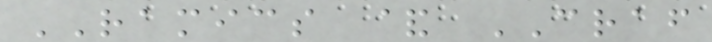RAMICS & CRAF
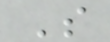S
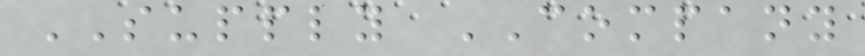SUPPLY COMPANY
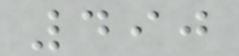490
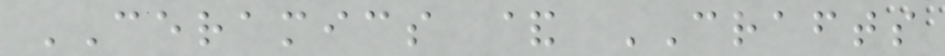CERAMICS & CRAFTS
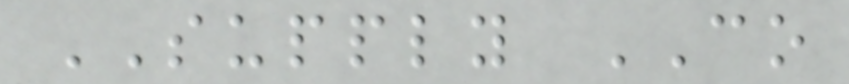SUPPLY CO
